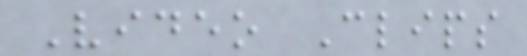Video Clips
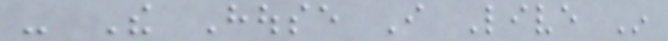- The House I Live In
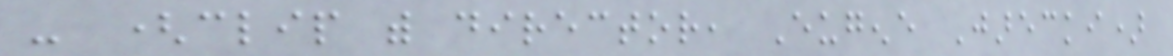- (clip with director, Eugene Jarecki)
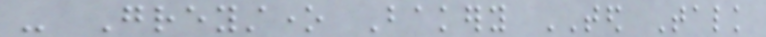- Greystone Bakery TED Talk
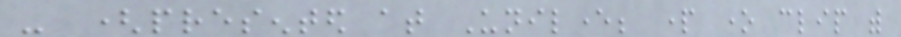- (presented at Unilever; part one clip with
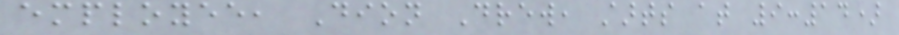employee, Dion Drew, starts at 9:14)
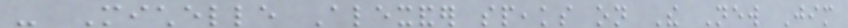- Michelle Alexander speaks on The New Jim
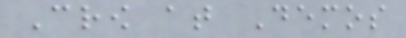Crow at Demos
